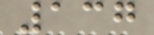137
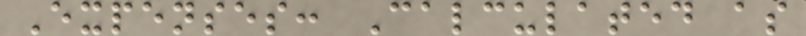Expenses: Calculated as
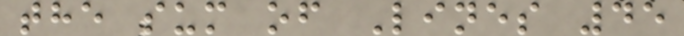the sum of Lines 45
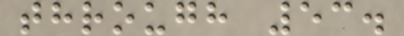through 53.
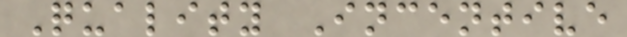Quality Incentive
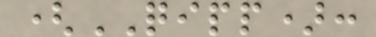(QIPP):
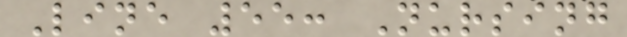Line 55: Nursing
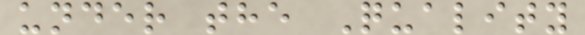under the Quality
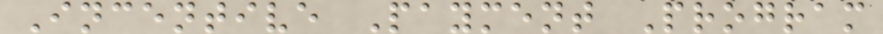Incentive Payment Program
